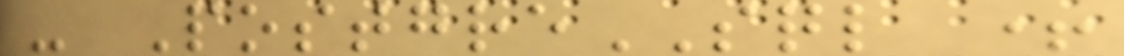- PostgreSQL +
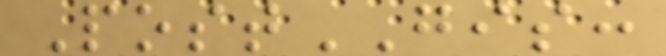PostGIS:
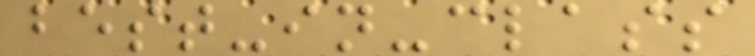best-in-class
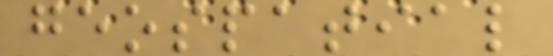geospatial
